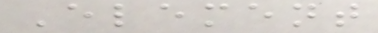Element
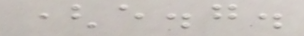(e.g.
